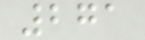271
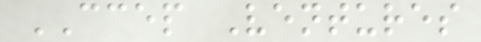CCEP Ventures
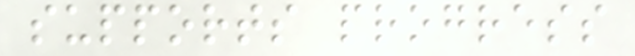supports progress
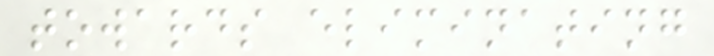towards eliminating
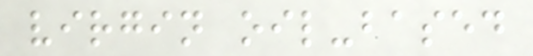virgin oil-based
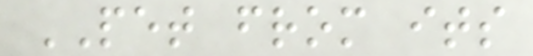PET from its
